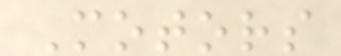Motors
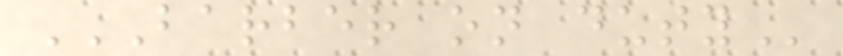BARBER ON DUTY
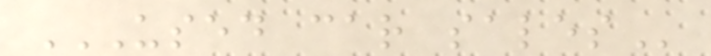USED CAR SALES
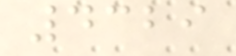4329
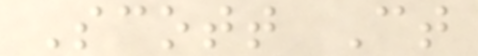Scott Ct
